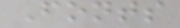Fonts
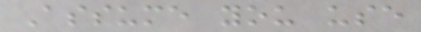Assume you use
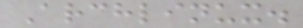Archlinux.
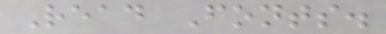Read Fonts.
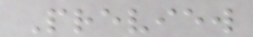Preview
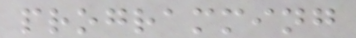programming
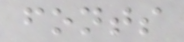fonts
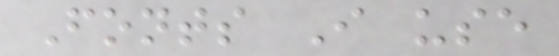Fonts I use
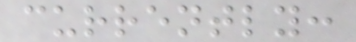currently:
